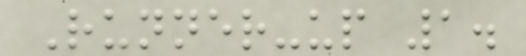Runner-up 1.
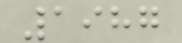1987
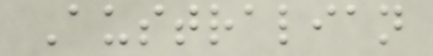Australian
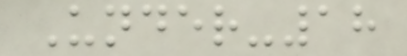Under-18
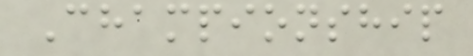Championship
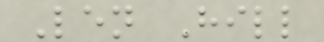Len Hill
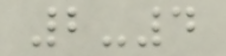2-4
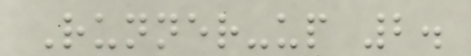Runner-up 2.
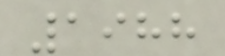1988
